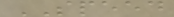SPEED
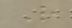R
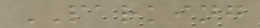PARKING
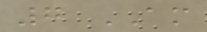7 AM
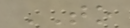TO
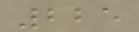225
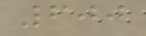600
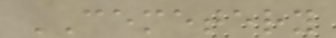CEMETERY
